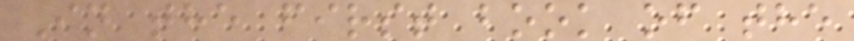In the first book of the
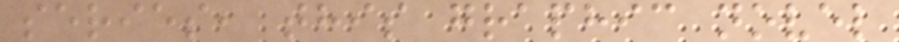series, this graphic novel
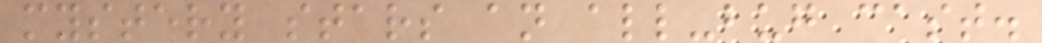mystery stars an all-bug cast.
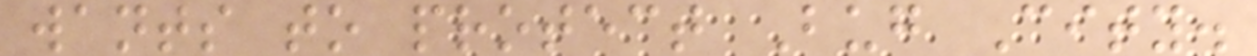wants to protect Bug City.
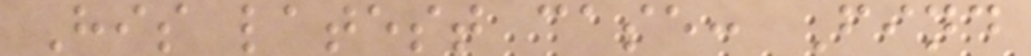His latest case: Find
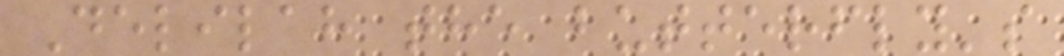Delilah the butterfly's
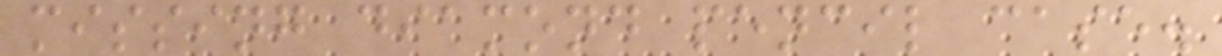missing diamond pencil case.
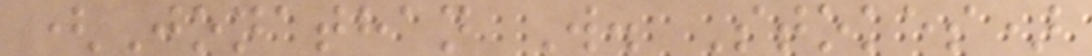(Jonathan W. Stokes)
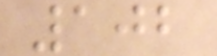102
